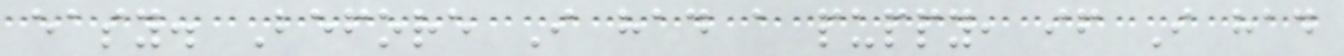easy. Before I had a puppy, if I had
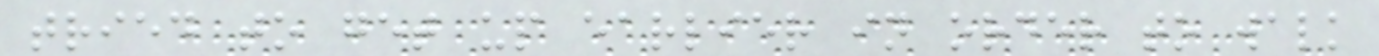tried to get up earlier in order to walk
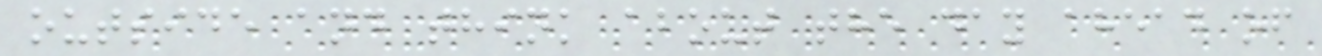outside and think about the day ahead of
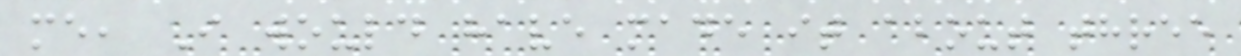me, I would have made it about three
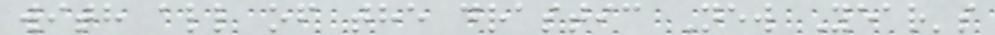with all of the drastic New Year's
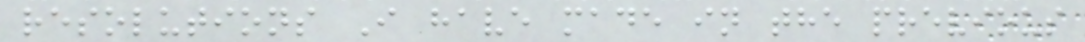resolutions I have made in the previous
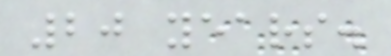20 years.
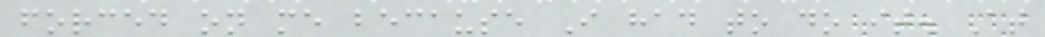forced on me because I had to do it. At
